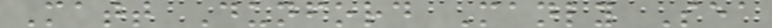Matt Dunford Manly Sea
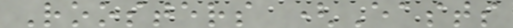Roosters (Easts
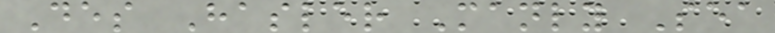Des Hasler Manly Sea
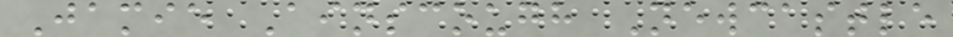Jamie Ainscough Newcastle
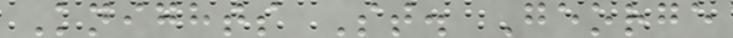Knights St. George
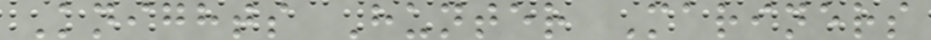Knights Hunter Mariners
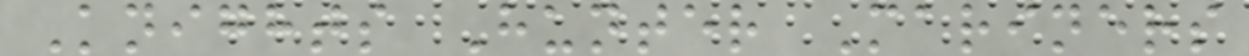Knights Hunter Mariners
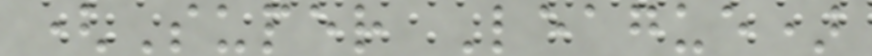(Super League)
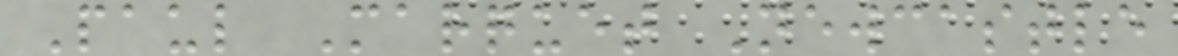Paul Marquet Newcastle
